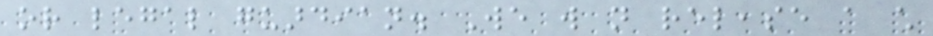or legal guardian. We will not release a child
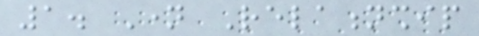1. Name Relationship
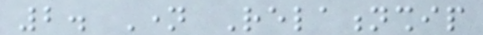2. Name Relationship
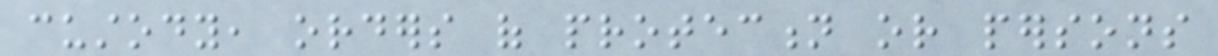custody, orders of protection or persons
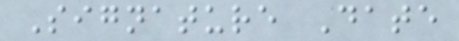Signature Date
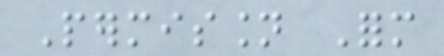Permission Form
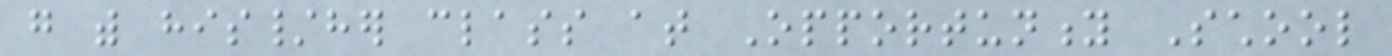go with his/her class at Opportunity School
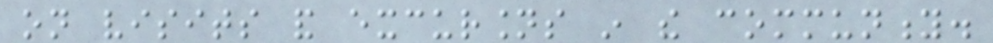on visits and excursions in the community.
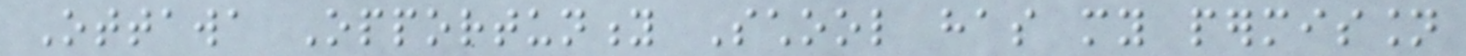Ottawa Opportunity School has my permission
